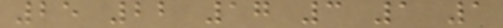25 22 17 3 1 1
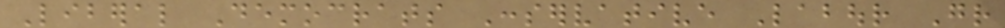Liberal Democrats Conservative Labour Gr
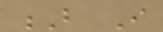B I
